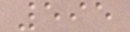595
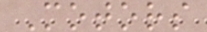Motors
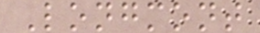Longmont
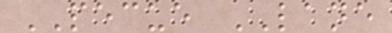PECUE LANE
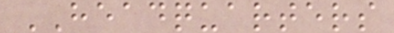HEADQUARTERS
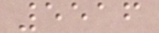5516
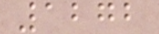1272
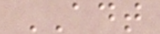ADT
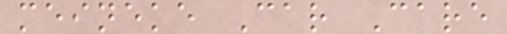meineke Car Care
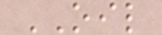OIL
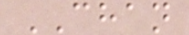CHAN
